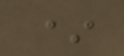*
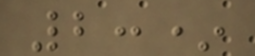2:*
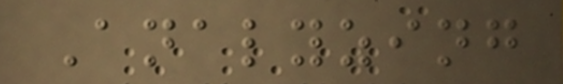Analyzing
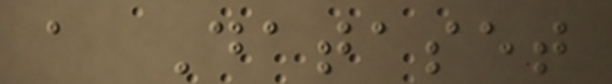a Dataset
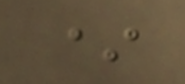*
